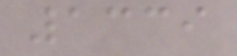1339
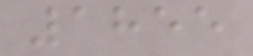1855
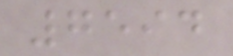7594
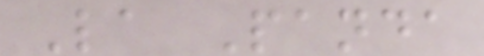La Panda
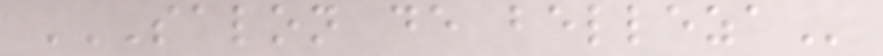SALON DE BELLEZA
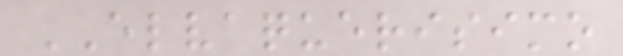ELVAQUERISIMO
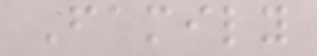Family
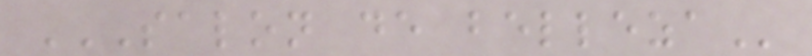SALON DE BELLEZA
